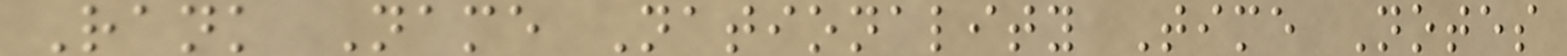Rank Name Nationality Time Notes
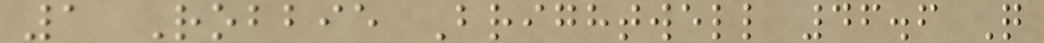1 Robbie Brightwell 46.6 Q
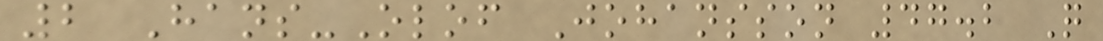2 Hans-Olof Johansson 47.2 Q
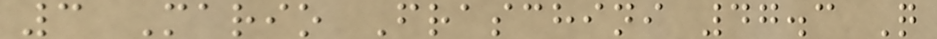3 Mario Fraschini 47.3 Q
